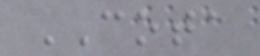COTA
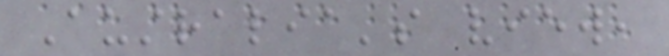Australia's view,
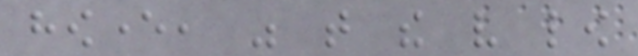however, was that the very low
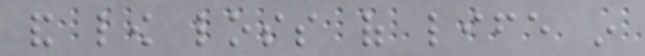and low loss of life in
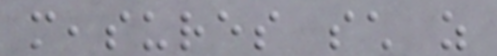measures such as
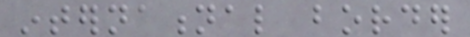international border
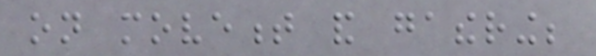on movement and gathering;
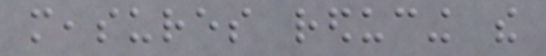measures reducing the
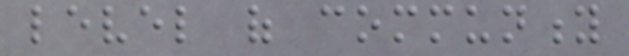level of community
